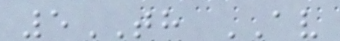5TH AV
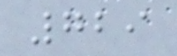729
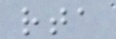rta
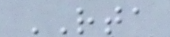RTA
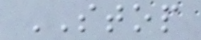STOP
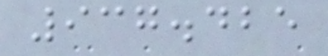937.425
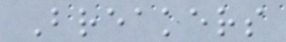Breakers
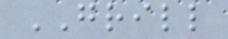GRILL
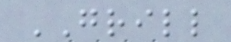GRILL
